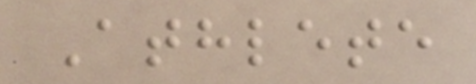Athlete
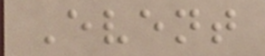Event
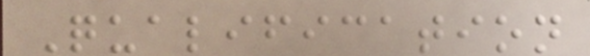Qualification
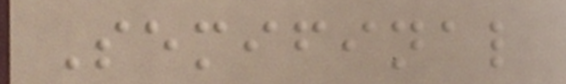Semifinal
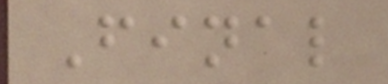Final
